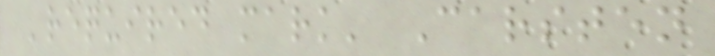'required mark' Carsten
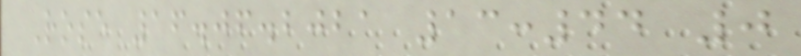Rose 16.06.2021 13:44 0
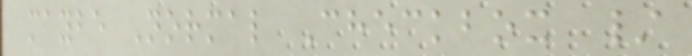maybe Normal Checkbox /
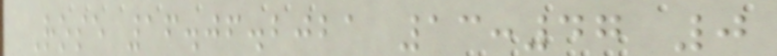Rose 16.06.2021 13:47 0
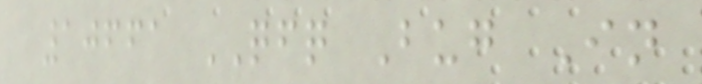10661 QFQ Bug In
